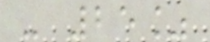- 25%
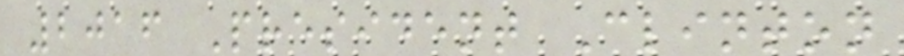2016 President Clinton
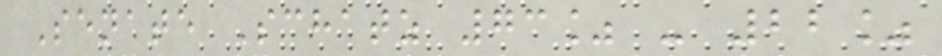Senate Schatz 73% - 22%
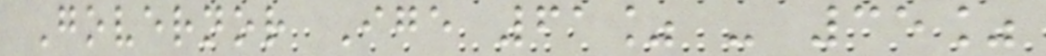Governor Ige 61% - 35%
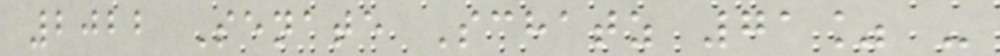2022 Senate Schatz 71% -
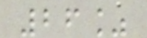26%
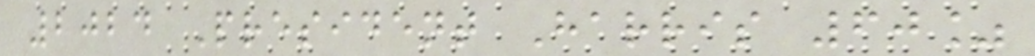2024 President Harris 60%
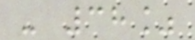- 38%
